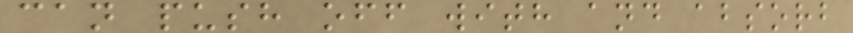can push off with and absorb
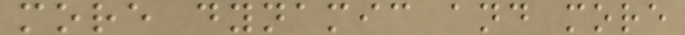more dynamic and more
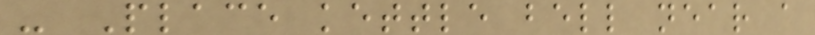- Place kettle bell near a
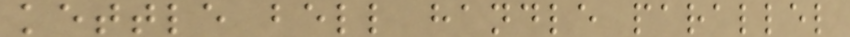kettle bell handle parallel
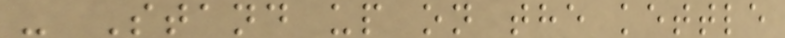- Stand up on the kettle
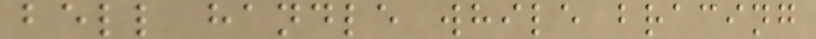bell handle while bracing
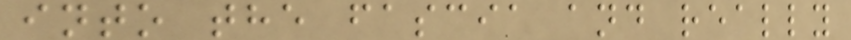into the fascia and really
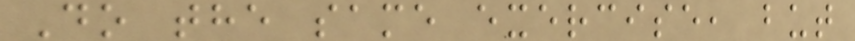Do the same exercise, but
